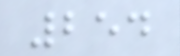254
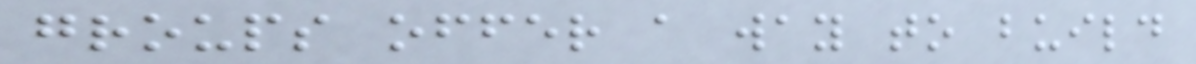groups offer a way to build
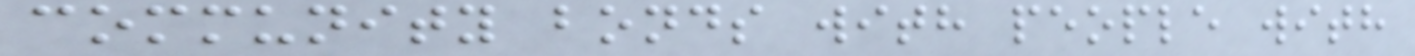community bonds with people with
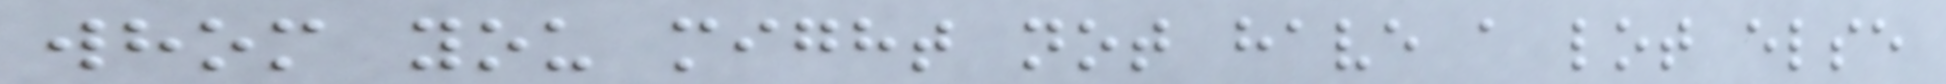whom you might not have a lot else
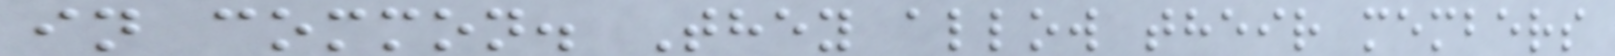in common. They allow their members
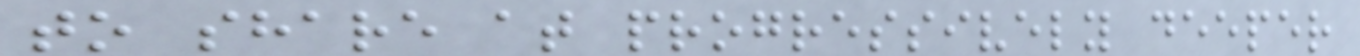to share at progressively deeper
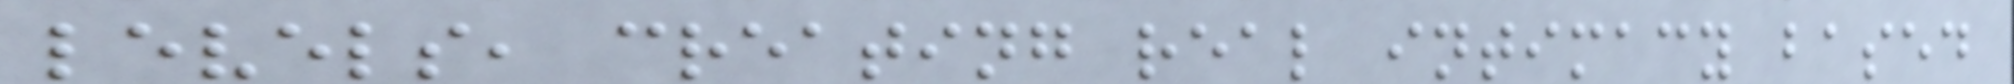levels, creating real intimacy based
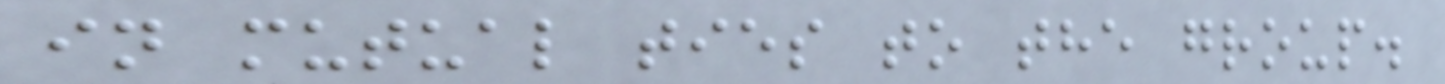in mutual ties to the group.
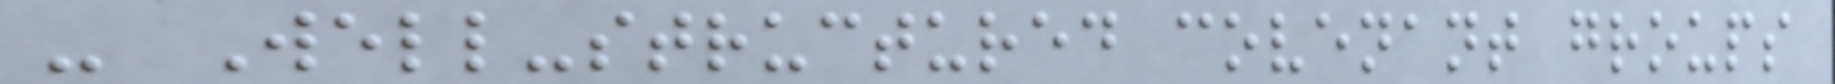- Well-structured covenant groups
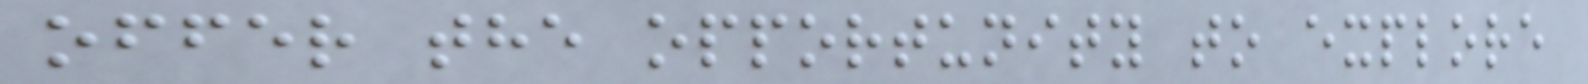offer the opportunity to explore
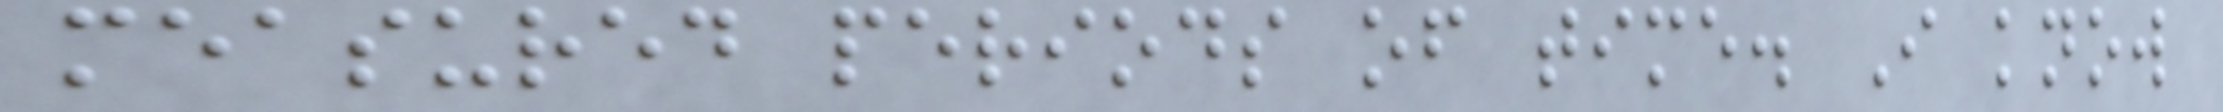measured periods of time. I know
